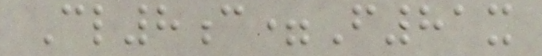Cl8c=F81x
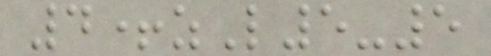4+zL5-5
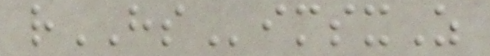rHSimsxZ
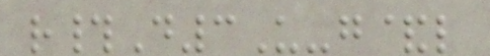r#D3U-g&l
